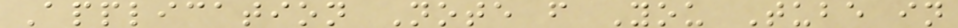Application Note f You Tube in
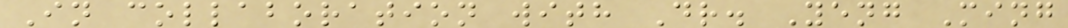In collaboration with Dr. Yeng Ming
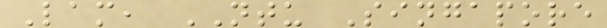Lam, NTU Singapore
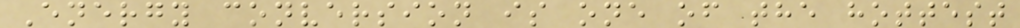Energy conversion is one of the hottest
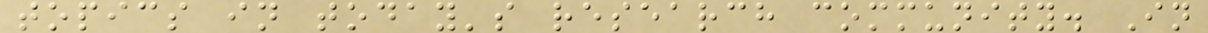topics in today's research community. In
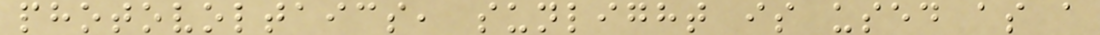photovoltaics, sunlight is used as a
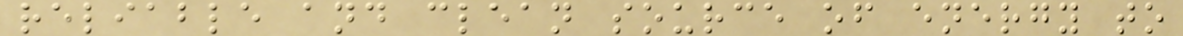reliable and clean source of energy to
